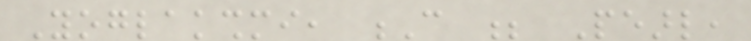Yoglakshmi, C ; Pearl,
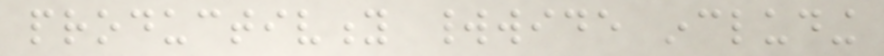productivity worldwide including
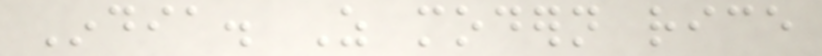India. As modern rice
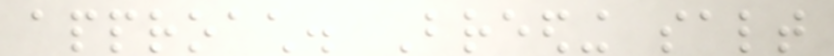approach. Breeding salt
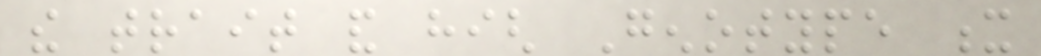the trait and high Genotype x
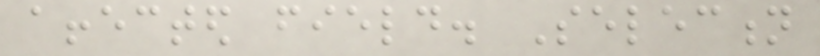affected field. Selection
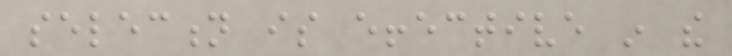selection is effective in the
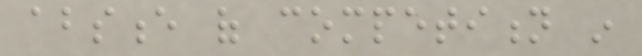absence of competition in
